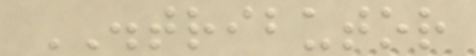DISTRIBUTOR
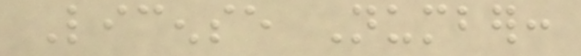License Number:
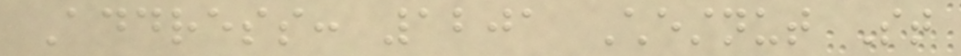Address: 1201 Chestnut St
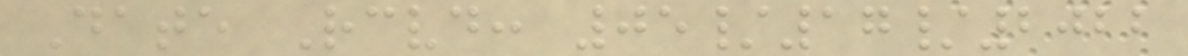Date Received: 05/17/2022
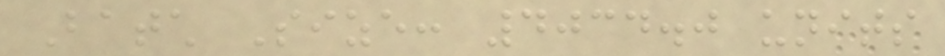Batch Size: 4034.0 units
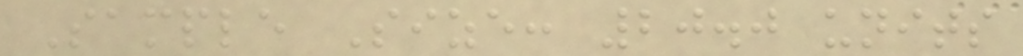Sample Size: 20.0 units
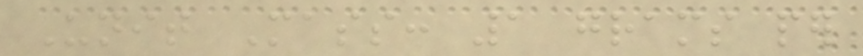Unit Mass: 1 grams per
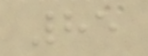85
